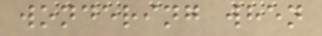wondering when
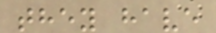they have
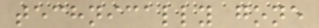technically gone
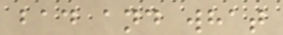bad and what
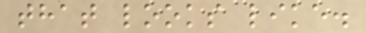that looks like.
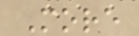More
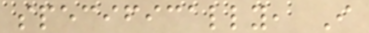specifically, I
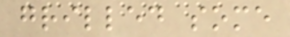grilled some
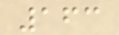163
